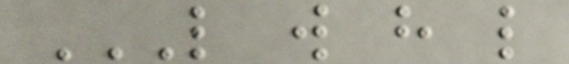L W H L
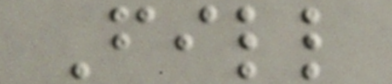Fill
